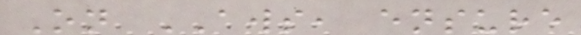On AWS, ensure
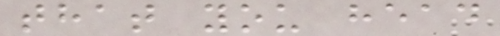that you head
